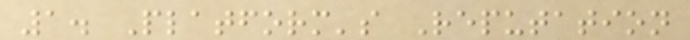1. Platform's Reputation
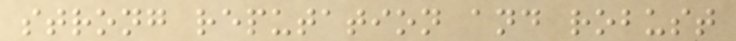strong reputation and robust
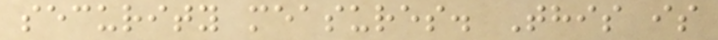security measures. This is
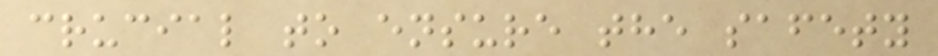crucial to ensure the safety
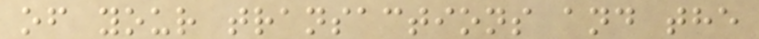of your transactions and the
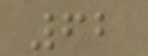62
